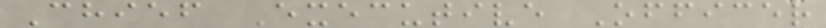Chief Executive Officer
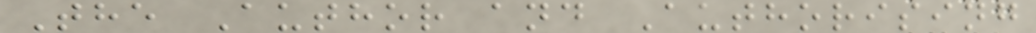The Author and Authorising
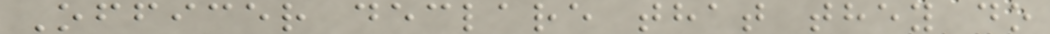Officer declare that they do
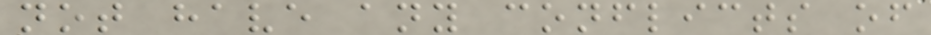not have any conflicts of
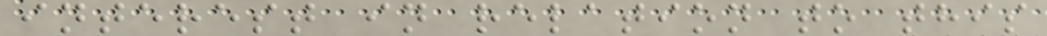interest in relation to this
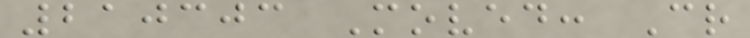210303 Moved: Cr
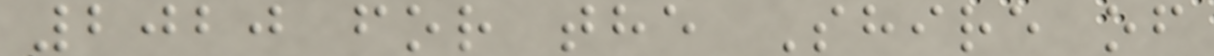2020 for the Shire of
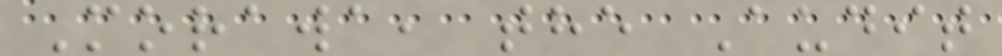Morawa, the Audit
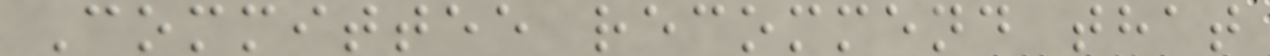Committee recommend that
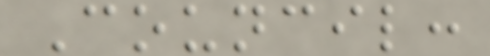Council:
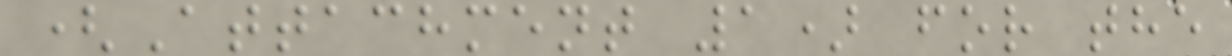(Attachment 1) for the
